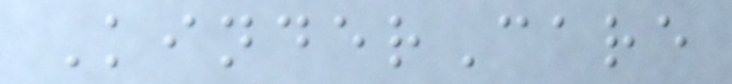KinderCare
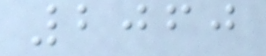2060
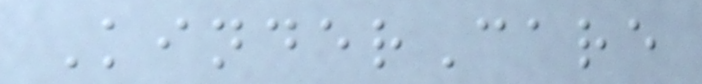KinderCare
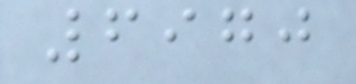6970
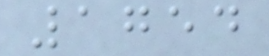1754
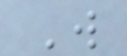W
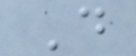D
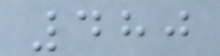480
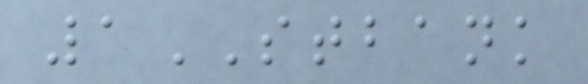1STBANK
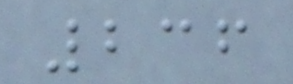236
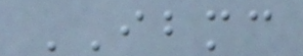IBMC
